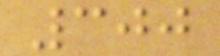300
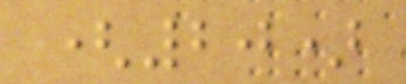(20)
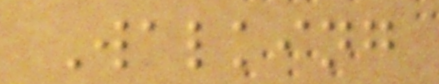Walking
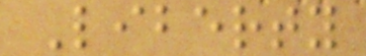Liberty
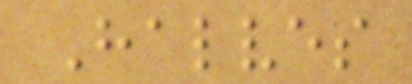Halves
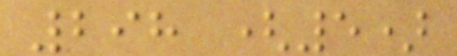298 (5)
